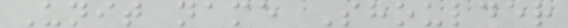Unit name Shoulder
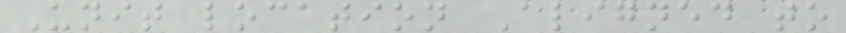Unit location Aligned to
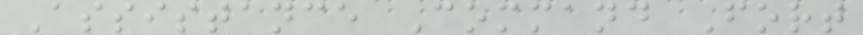Assistance Command Fort
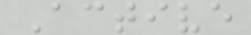Active
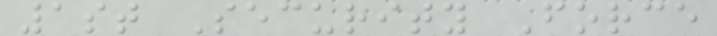1st Security Force
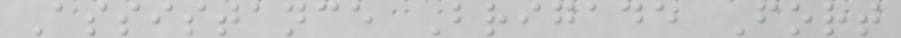Assistance Brigade Fort
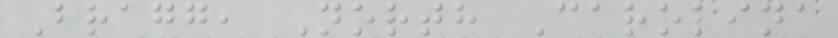Bragg, North Carolina
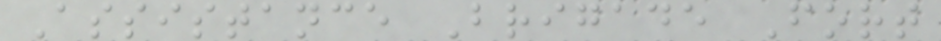Assistance Brigade Fort
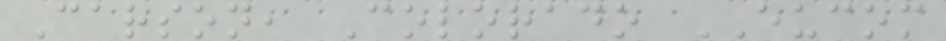Carson, Colorado EUCOM
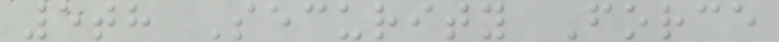5th Security Force
